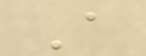A
